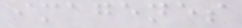imagenes
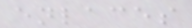enlaces
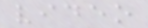video
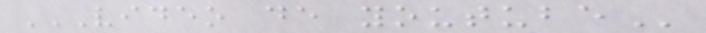VIDEO DE YOUTUBE
